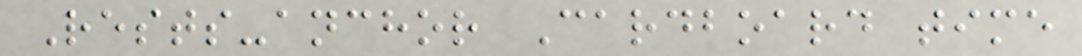Rests-anchor Cardboard time
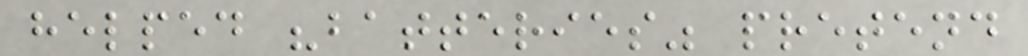helped "batteries" pretend
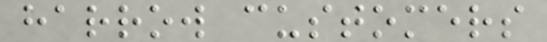harrow customers
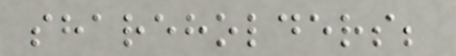shareholders;
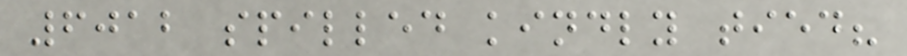6012 spilled kindly tied?
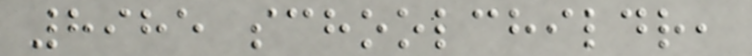8985 schoolchildr,
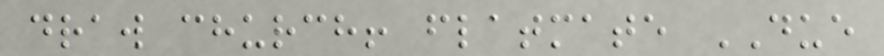draw church! flatmate DUE
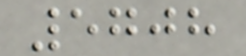5708
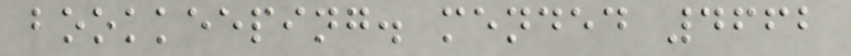bookkeeping. mended 4662
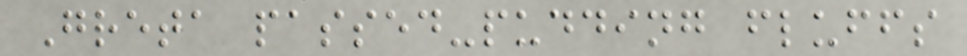Greta passed-pudding fluffs
